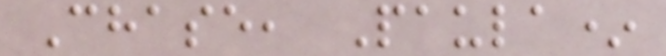Chase, Paula*
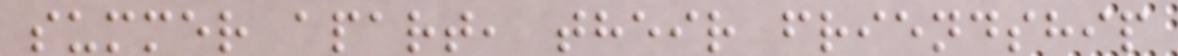summer apart, their friendship
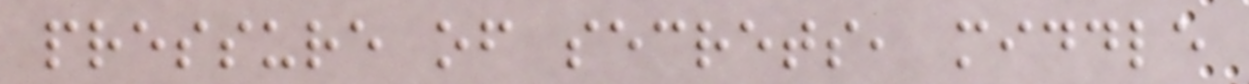pressure of secrets, middle
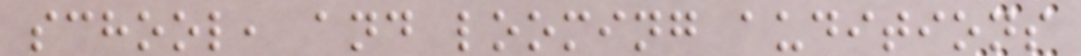school, and looming auditions
